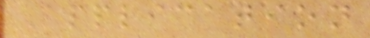Application
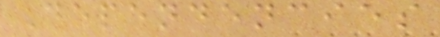Dependencies
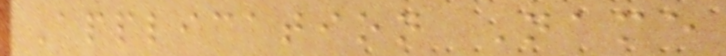Application Name
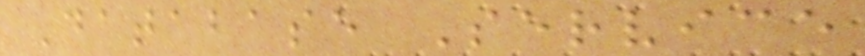Database Service
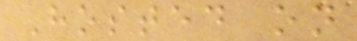Hosted on
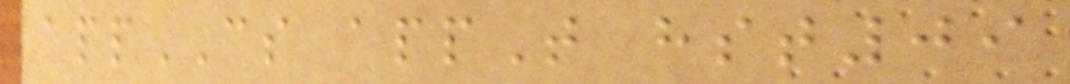appCS appT hst09
